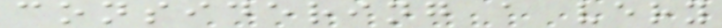considering a very
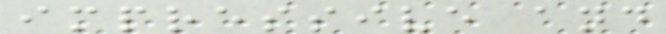impressive and
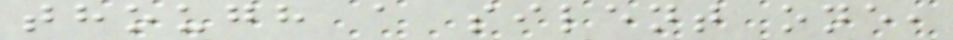though a silent one,
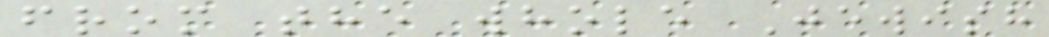from the whole Jewish
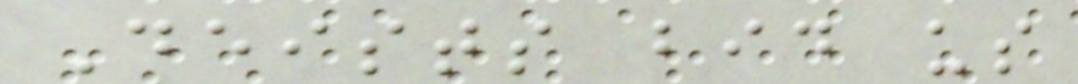Deists bid us
